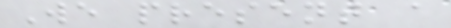We present a
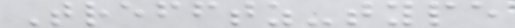Trefftz-type
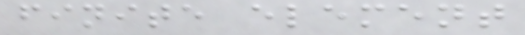finite element
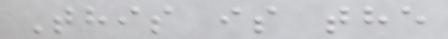This is the
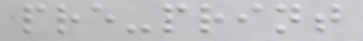pre-print
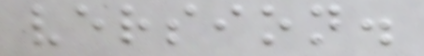version.
